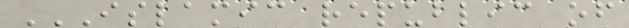ISLAMIC REPUBLIC OF
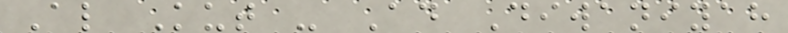Al Kut - Ad Diwaniyah
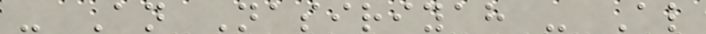- An Nasiriyah - Al
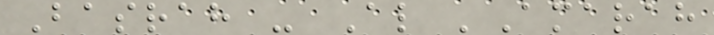Basrah - Al 'Amarah
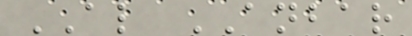AL ANBAR
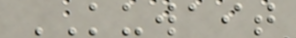KUWAIT
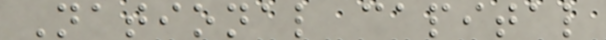National capital
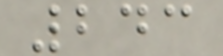243
